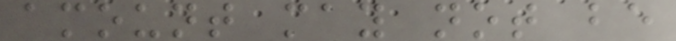amount may not be
